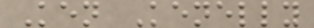Ken Kenelly
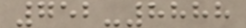752-8888
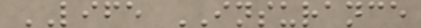LIFE INSURANCE
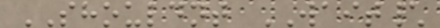SHOULDNT WAIT\
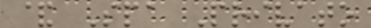& Spa Privato
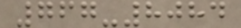767-8084
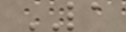LA
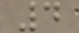4
